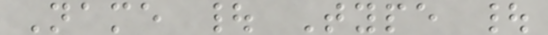Name | Type |
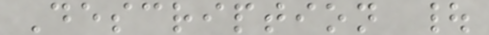Description |
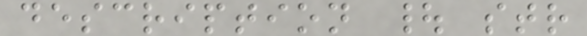description | str
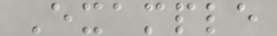Example
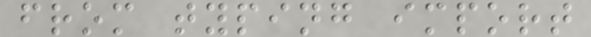from typing import
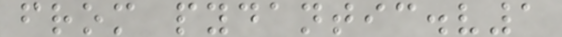from pydantic.v1
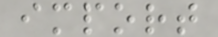import
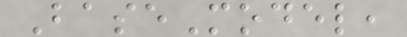BaseModel,
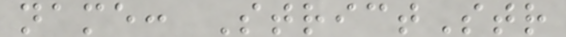name: StrictStr
